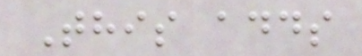This adds
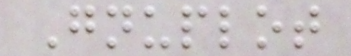Gnuplot
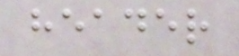header
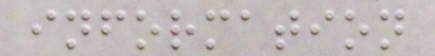information
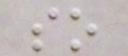so
